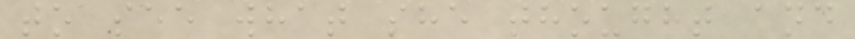to see what she thought and
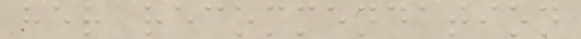her recommendation
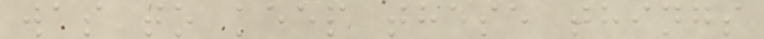was to keep these things
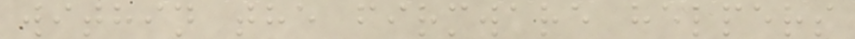within the firmware helpers
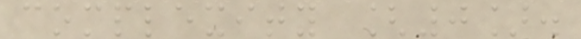complexity [0].
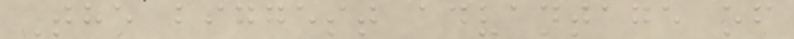The biggest advantage of
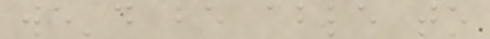we'd be able to
